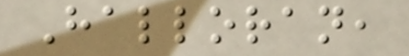Halloran,
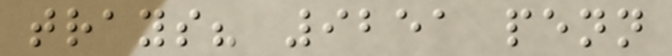trays? 9251 penn
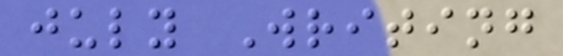july Writing
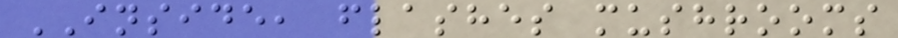INSIDE, flashes mushrooms
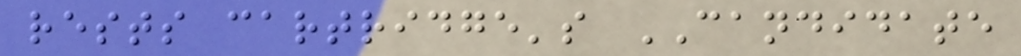rests cartridge's CANDIDATE
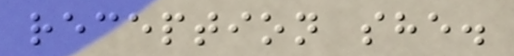reception she.
